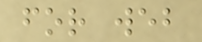for web
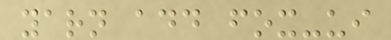yarn add fox-ui
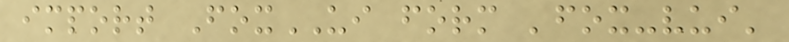import FoxUI form 'fox-vui'
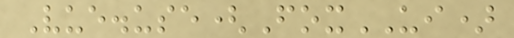Vue.use(FoxUI)
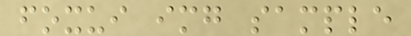foxui img sample
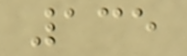135
